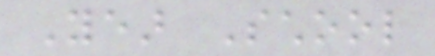Year School
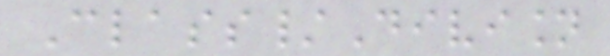Class/Division
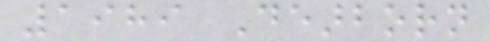1989 Dearborn
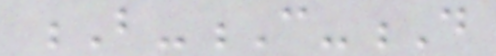B-C-D
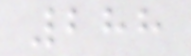288
